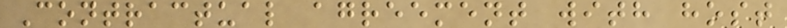Contractual agreement with host
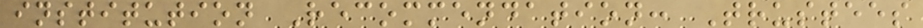institution Recommendation: Trustees
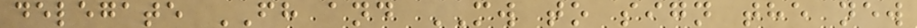delegate FH and MW to sign the new
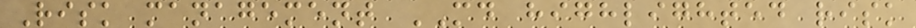Risk management MD highlighted risk
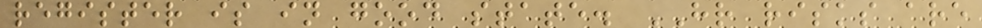register is in good state. HR risks are
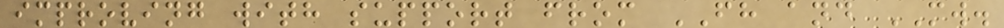improving with support from FH and MW.
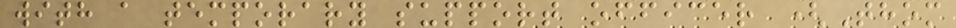with a temporary support officer (Thom
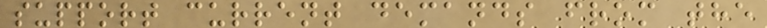support current demands from the
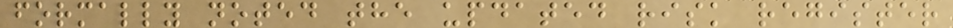formally noted the updated risk register
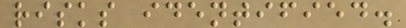risks identified.
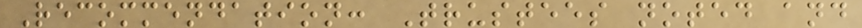Recommendation: Trustees noted and
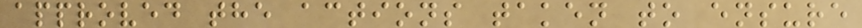approved the actions taken to ensure
